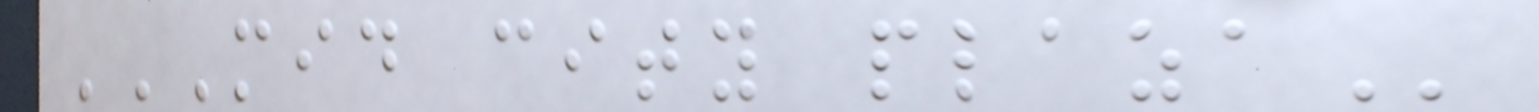MID CITY PLAZA
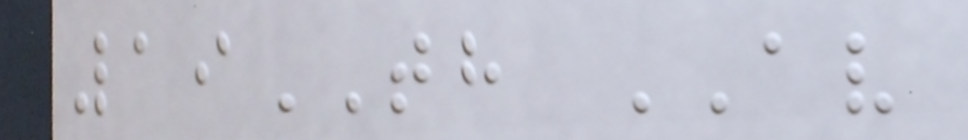19TH AV
